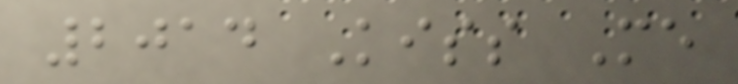2014 Kiss Me
